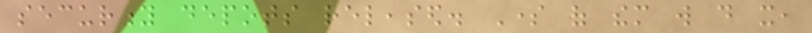security depots released. Some of them will do it,
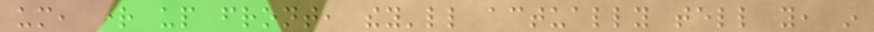um, right up front, they'll actually tell you, in
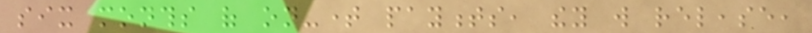six months of on-time payments, they will release,
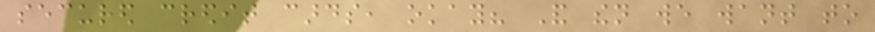secured credit cards, okay? And then we want to
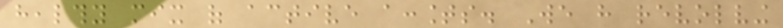healthy mix of active accounts. We have revolving
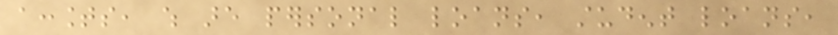accounts, which are personal loans, student loans,
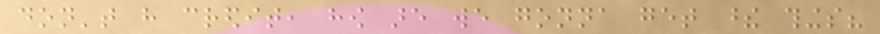don't have credit, how are we gonna get these things?
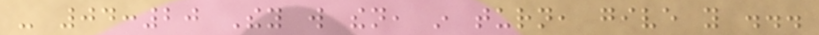- 04:20 They will then, in turn, give you ...
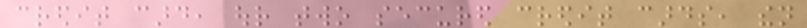credit card, our two secured credit cards, then
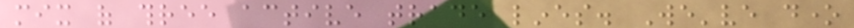mix of three active trade lines. We've done
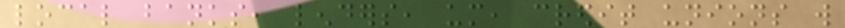local banks, lenders, um, credit unions will
